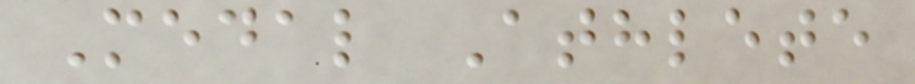Medal Athlete
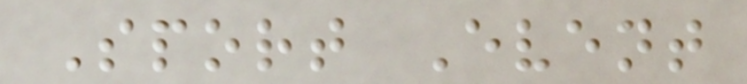Sport Event
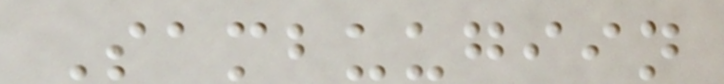Sambuugiin
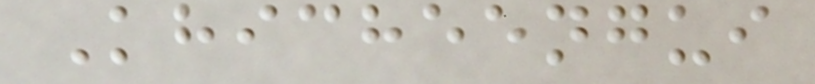Khicheengui
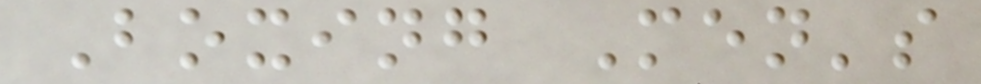Boxing Men's
